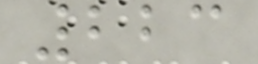223
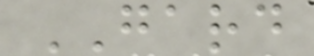GARD
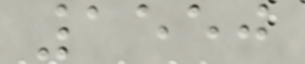1550
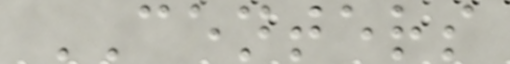CENTERS
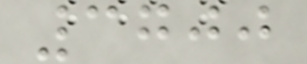3700
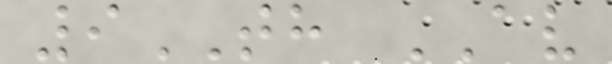9TH AV
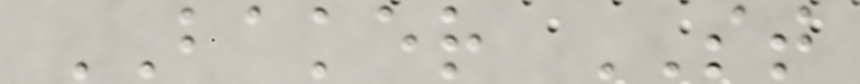BAKER ST
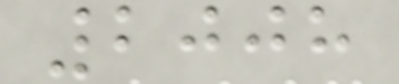2008
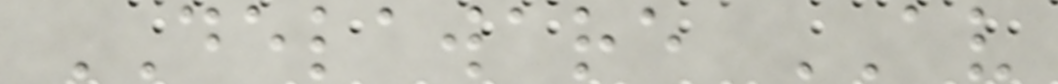DELAWARE AV
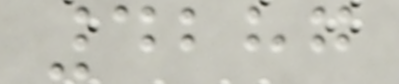4287
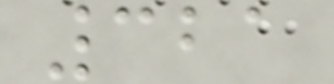321
